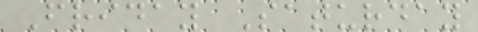Friday Saturday
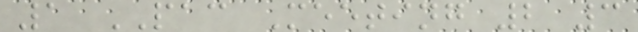1 PAC Meeting 2 3
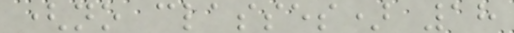(no classes) 18
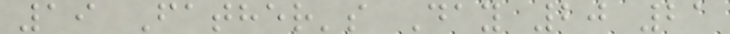19 Father's Day 20 21
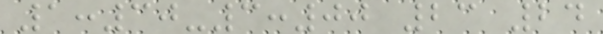1:30-3:00 23 24
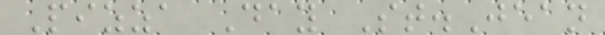Pizza Day St.Jean
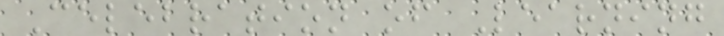Celebration of Learning
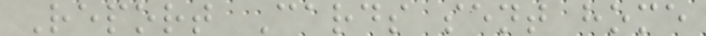Report Cards sent home
